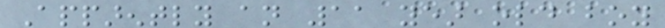Apparently an 11 year old boy
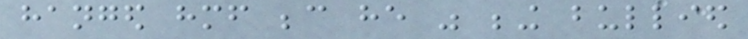hanged himself because he was being bullied
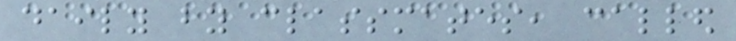daily by classmates, called
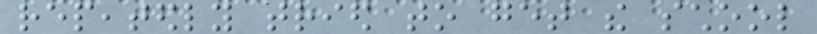repeatedly tried to get the school
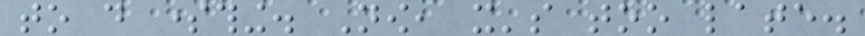to do something. Now, it's too late.
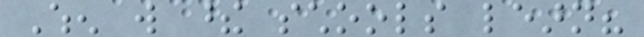When will these schools learn?
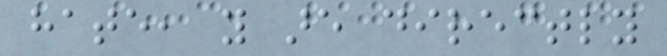hate, you are directly
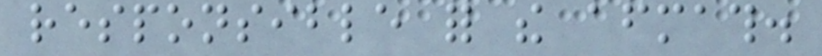responsible for the aftermath.
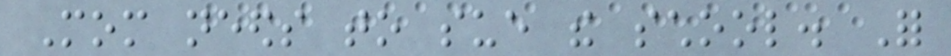Mom needs to sue the school. For
